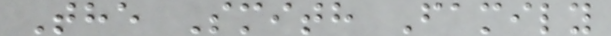The Smith Family
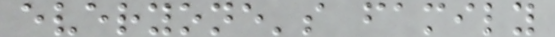everyone's family
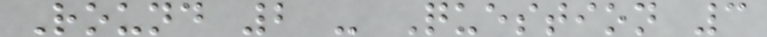Round 2 - Question 3
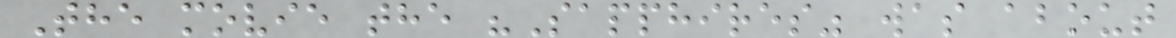The movie the "Sapphires" was about
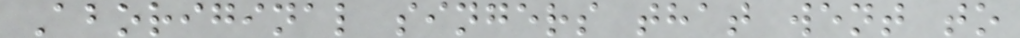Aboriginal singers that went to
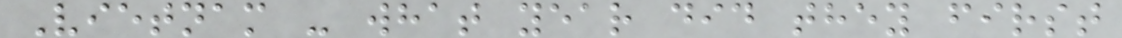Vietnam - what year did they first
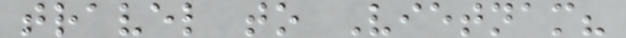travel to Vietnam?
